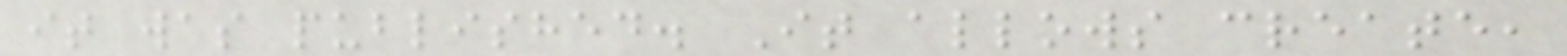it was published. It allows create,
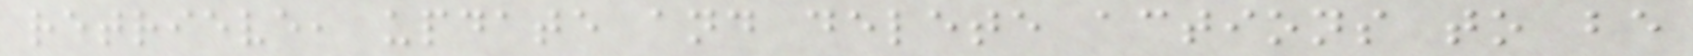retrieve, update and delete actions to be
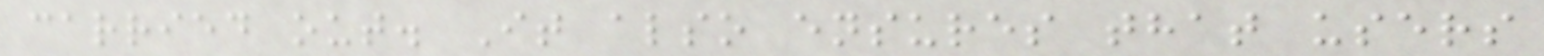carried out. It also ensures that users
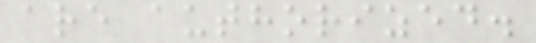are authorized.
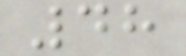48
